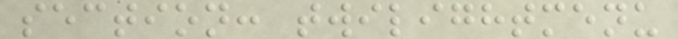section: twilightmenu
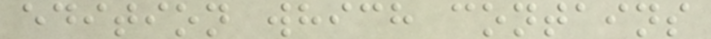edition which contains
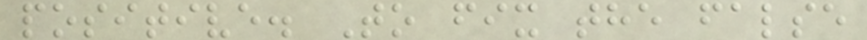positive. To fix the false
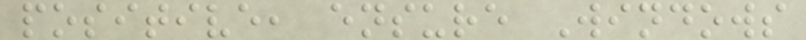positive, ensure Windows
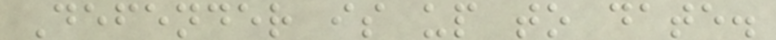Defender is up to date.
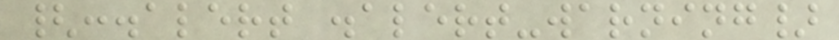{:.alert .alert-warning}
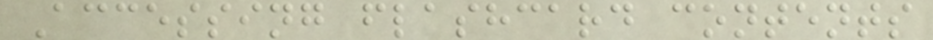Accessing flashcard contents
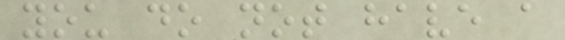you do not have a
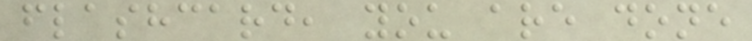flashcard, you are done
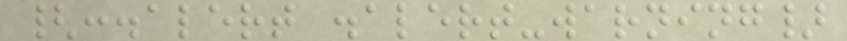{:.alert .alert-warning}
